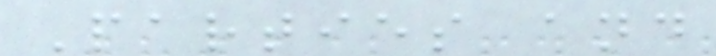Parties and
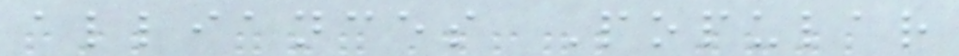alliances Popular
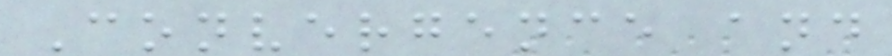Convergence and
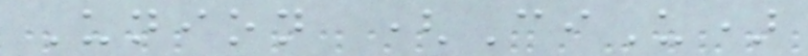Union (CiU)
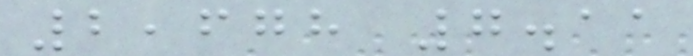2,678 7.11
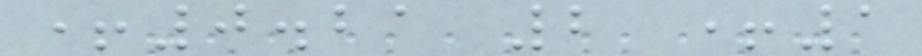+0.21 2 +1
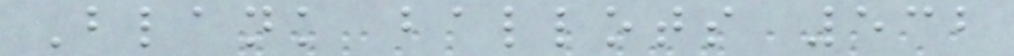Blank ballots 532
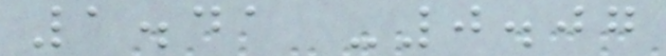1.41 -0.07
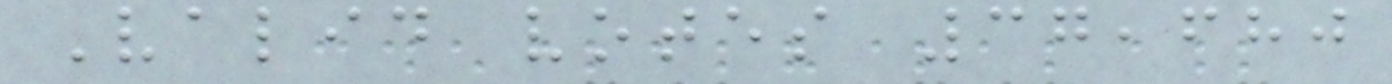Valid votes 37,680
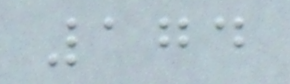174
